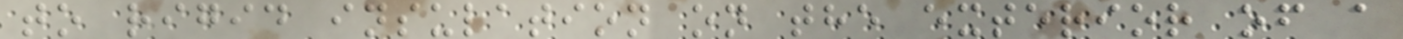to rigid insulation on the exterior of a
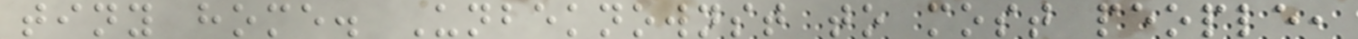tiny home. Unbeknownst to most people,
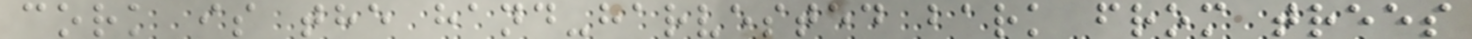cork is the hand-harvested bark from trees
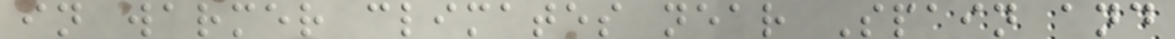in warmer climates near Spain and
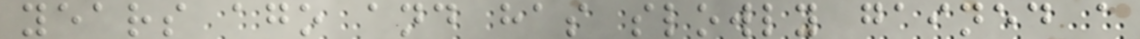years ago and has slowly gained a
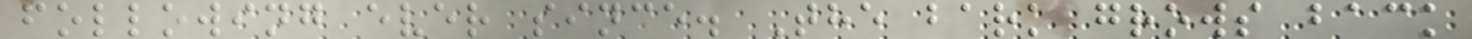following ever since. The bark grows back
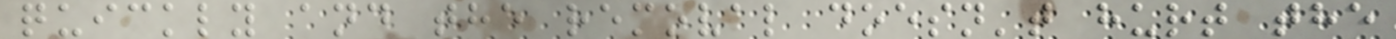quickly and the removal doesn't hurt the
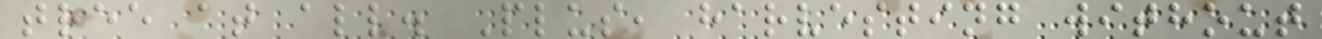tree at all. Plus, harvesting without
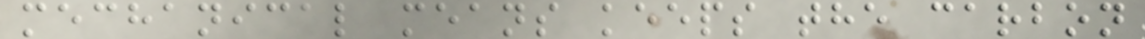mechanical means keeps the carbon
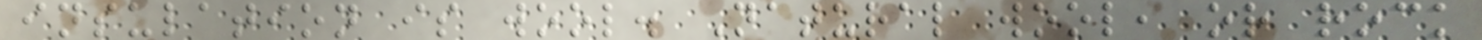insulation is wool. Natural wool, or rock
